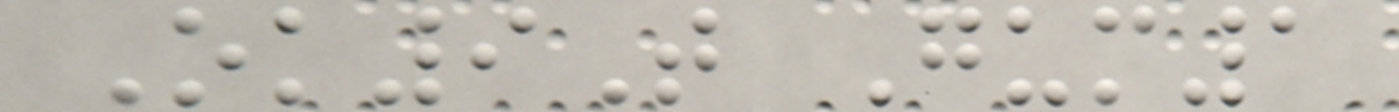Ok9T Gum1
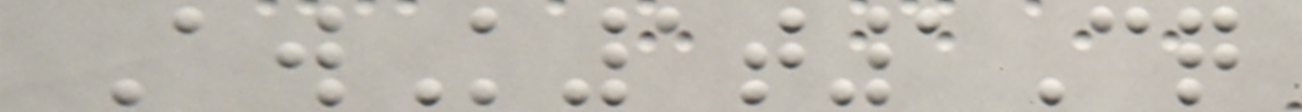AwK1t1Cq
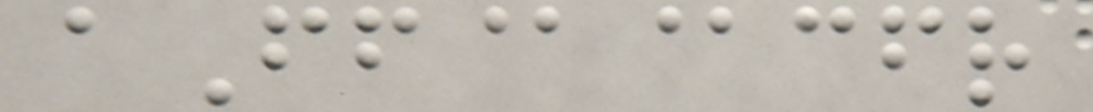aFf@@cfr
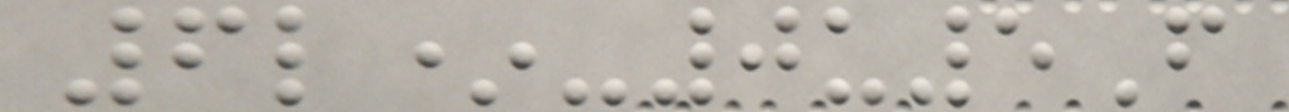6l*-0u5F
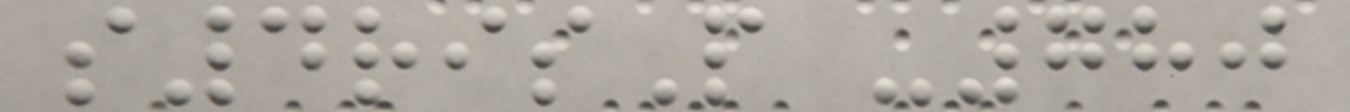s4risP -780
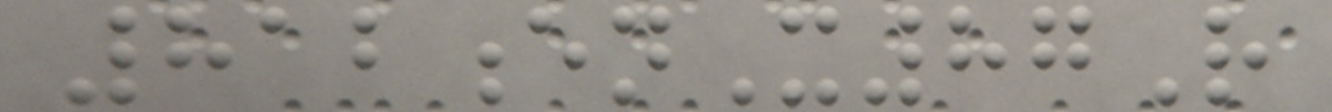812enX87R
